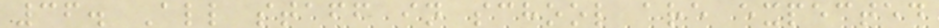36. All staff in school are expected
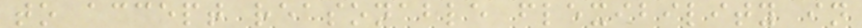to accept reasonable flexibility in
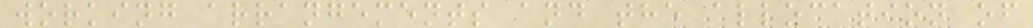working arrangements and the allocation of
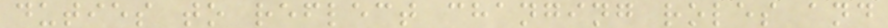duties to reflect changing roles and
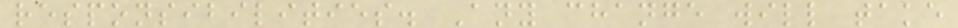responsibilities. Any change will take
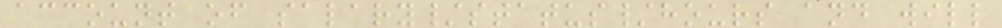account of salary/status/hours and will
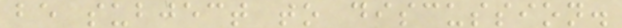be subject to discussion.
